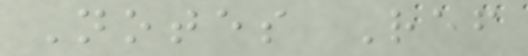Notes Ref
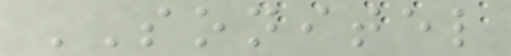SONITEL
